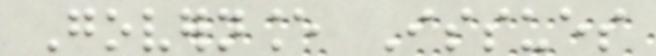Governance Issues
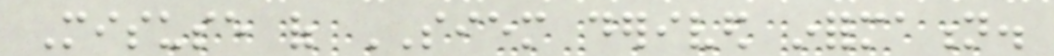Misuse of SIEM derived information.
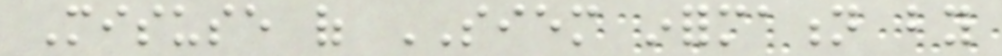Misuse of SIEM information by
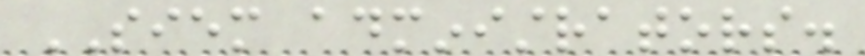SIEM administrators.
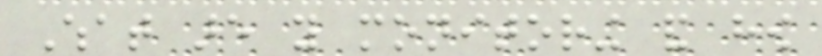What are you monitoring and how
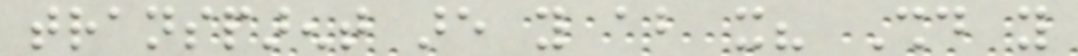transparent are you about it? Should you
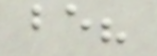be?
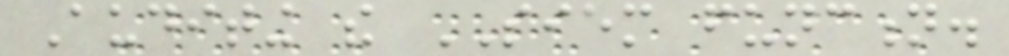Auditing the SIEM function.
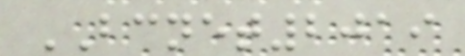BCNET2019
